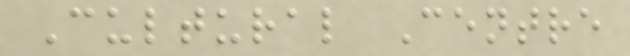Cultural Centre
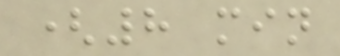(8 min
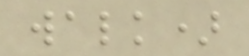walk)
